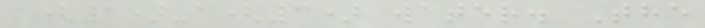a(1)-a(3) water. The
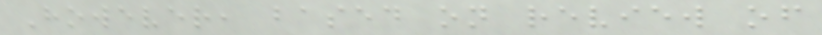However, based on review of
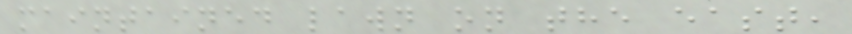maintained lawn on the east,
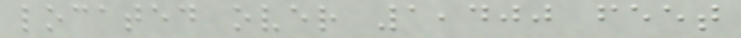located over 1,400 feet
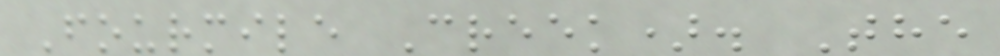Fourmile Creek). The
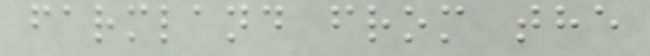farmland from the
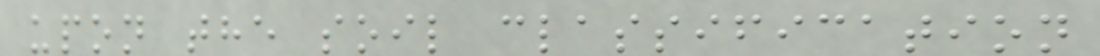upon the soil classification
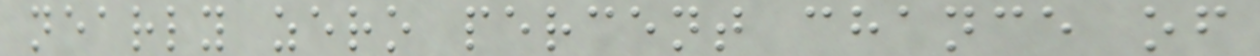nearly zero percent chance of
